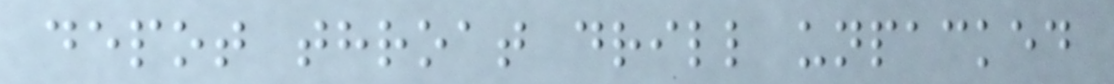depot throat drill unpacked
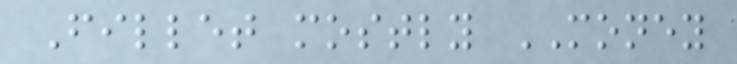Fillet mostly MONEY
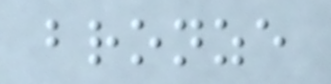bronze
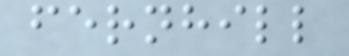fernhill
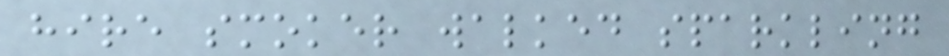hire smoker walked sparkling
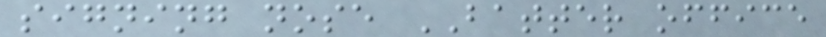signing nose BATTER office
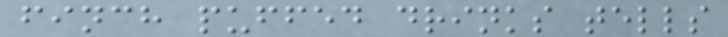finch puffed drinks tells
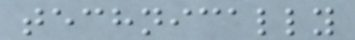technically
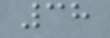38
